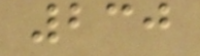230
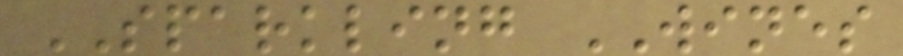SPARKLING WINES
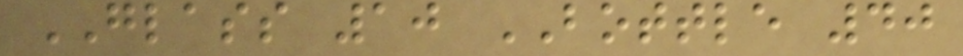GLASS 10 BOTTLE 40
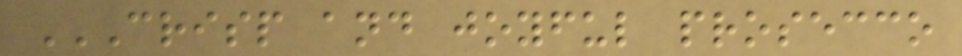CRISP AND JOYFUL PROSECCO
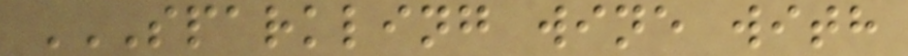SPARKLING WINE WITH
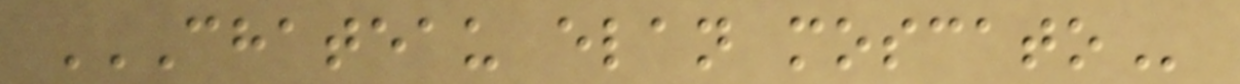CHATEAU ELAN MOSCATO
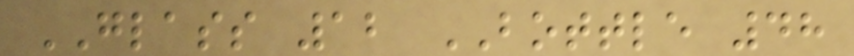GLASS 12 BOTTLE 48
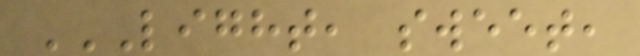LIGHT, SWEET,
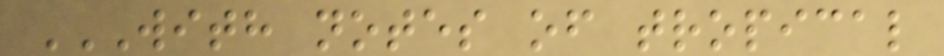WITH NOTES OF TROPICAL
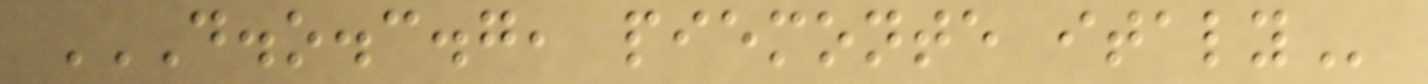D.O.C.G, PIEMONTE ITALY
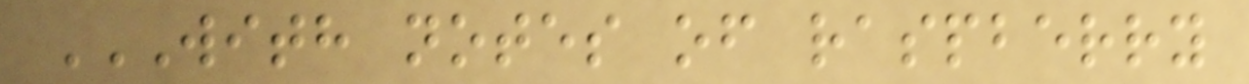WITH NOTES OF RASPBERRY
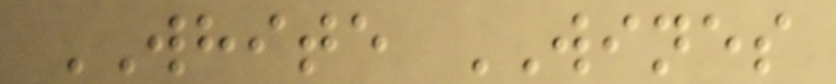WHITE WINES
